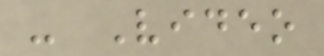- Video
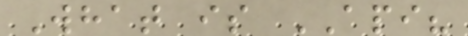What is API?
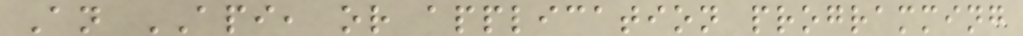An API, or application programming
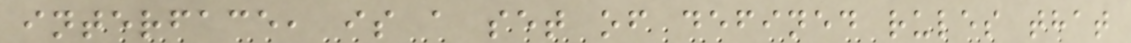interface, is a set of defined rules that
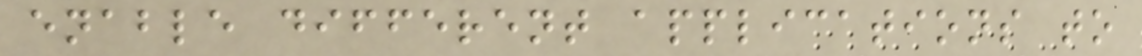enable different applications to
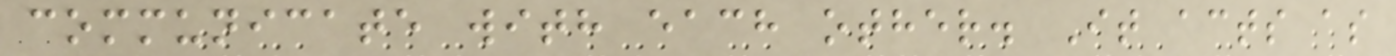communicate with each other. It acts as
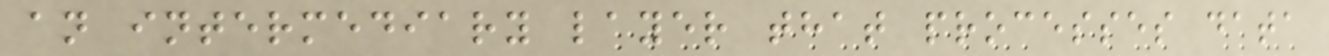an intermediary layer that processes data
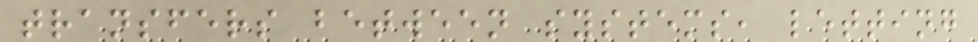transfers between systems, letting
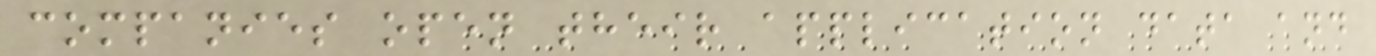companies open their application data and
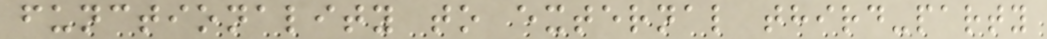functionality to external third-party
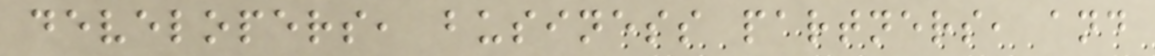developers, business partners, and
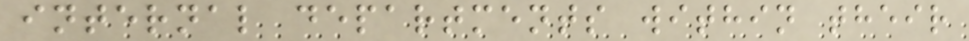internal departments within their
